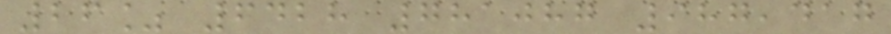26% 6428 781087 987,417
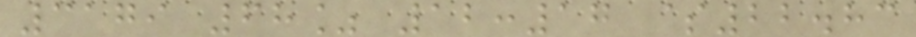3179 68% 12:17 $22.83
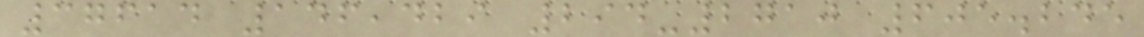37614 146,429 294-2710 605.245
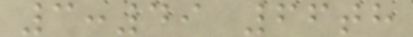3:49 66th
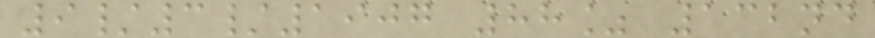9/3/1907 88% 132nd
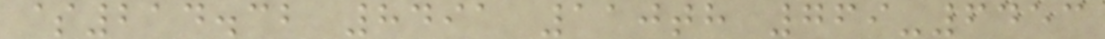$214.32 8491 110th 769-6453
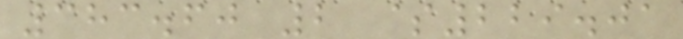383.60 2 $229.01
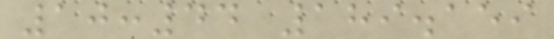10:44 189.159
